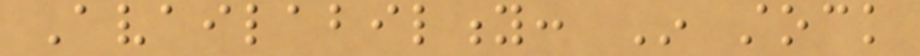Availability: In stock
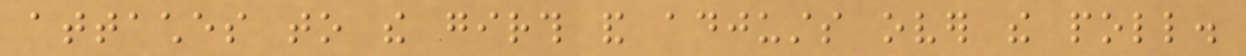attaches to the girth and adjusts over the poll.
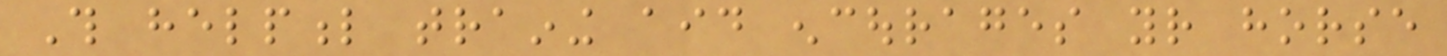This helpful training aid encourages your horse
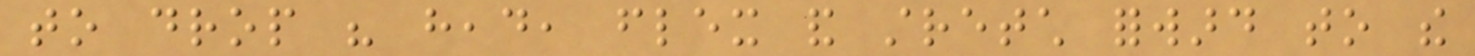to drop his head, flex and stretch forward to the
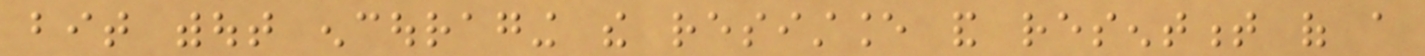bit without encouraging the resistance and resentment of a
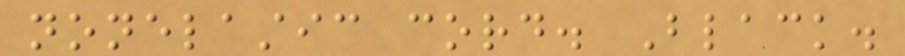nonelastic cord. Black.
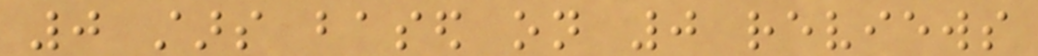0 stars based on 0 reviews
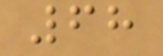68
